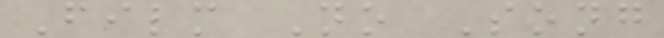Film No Song
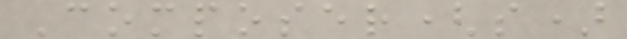Composer(s)
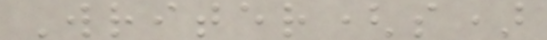Writer(s)
